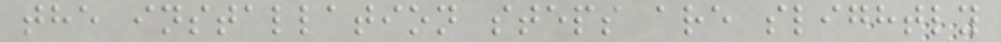the installation steps are slightly
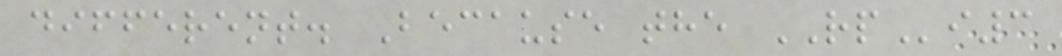different. Because the RPi3
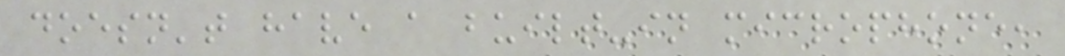doesn't have a built-in microphone,
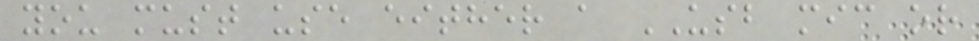you must use either a USB mic or
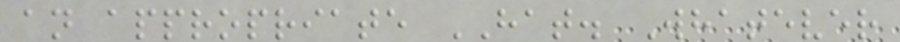an appropriate HAT. Whatever
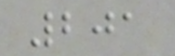201
